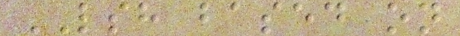LSH based on
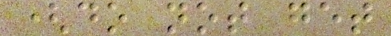(do not get
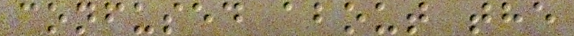confused about the
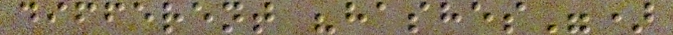different "hashes")
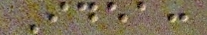Idea:
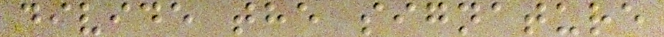divide the signature
